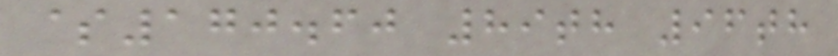$170.60 89th 96th
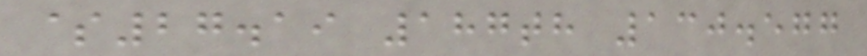$27.19 187th 130.577
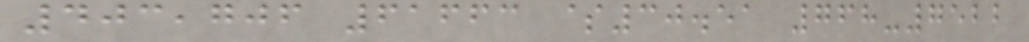403,706 61663 $30.51 768-7522
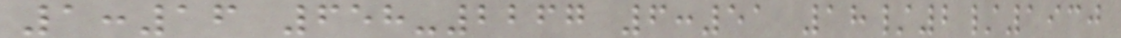1:16 658-2267 6:51 18/2/1930
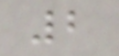2
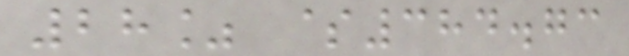28% $384.73
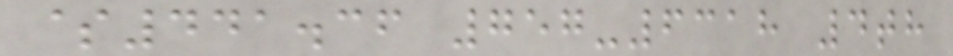$441.36 757-6318 4th
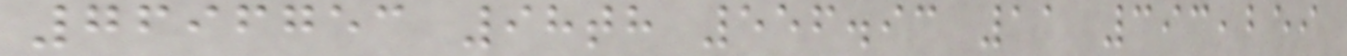7696753 98th 556.93 11 393,259
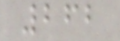262
